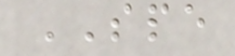SPE
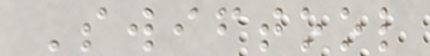Swiftool
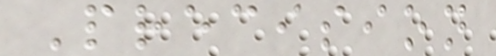Precision
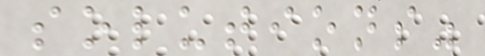solutions"
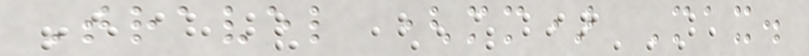Travel (mm) Max.
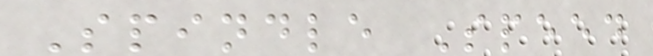Spindle Speed
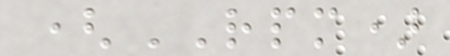(RPM)
